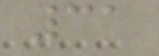31
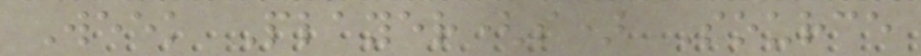Week Player(s) Source
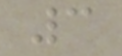3
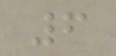6
